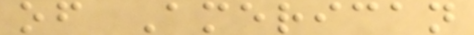of American
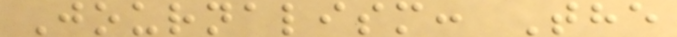Journalism: The
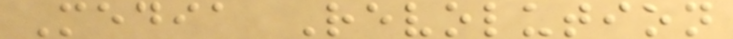Media Revolution
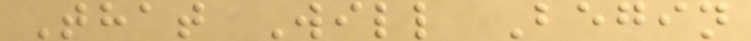That Will Begin
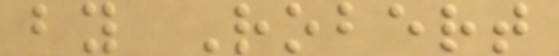by Robert
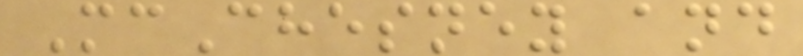McChesney and
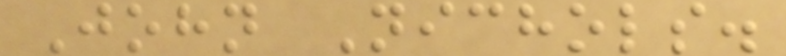John Nichols.
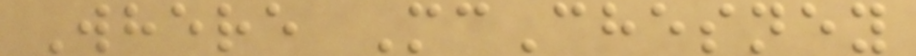Where McChesney
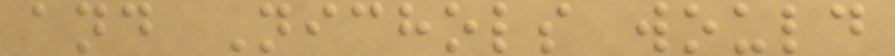and Nichols would
